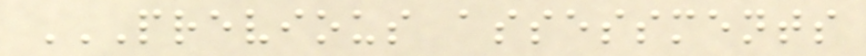PREVIOUS ASSESSMENTS
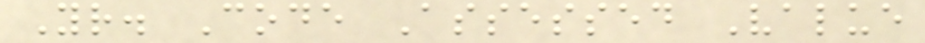Yr. Code Assessed Value
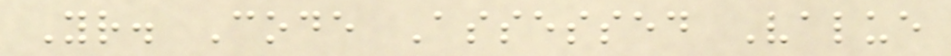Yr. Code Assessed Value
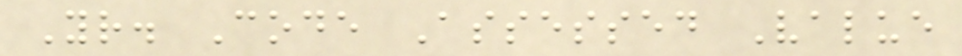Yr. Code Assessed Value
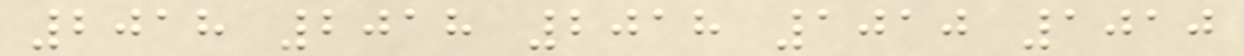2018 2018 2018 1010 1010
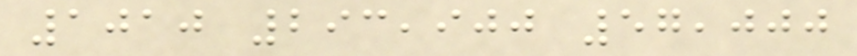1010 293,900 57,000
